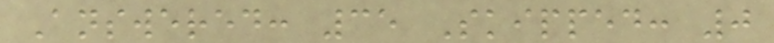Answered: 35 Skipped: 0
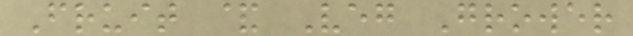Fruit & Veg Grower
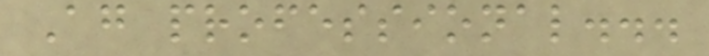Ag professional...
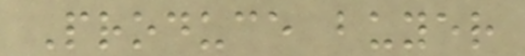Produce buyer
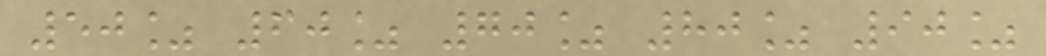50% 60% 70% 80% 90%
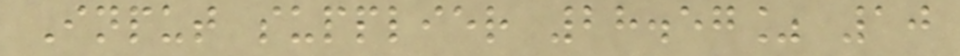Input supplier 28.57% 10
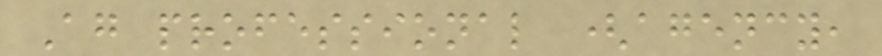Ag professional (agency,
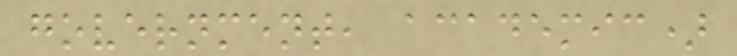government, academic)
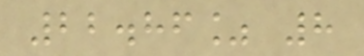22.86% 8
